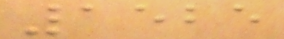1525
